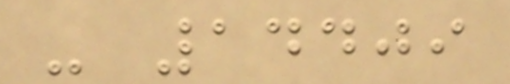- 14409
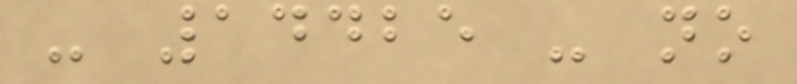- 14425 - no
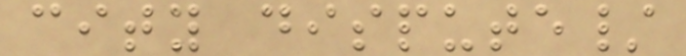city dispute/
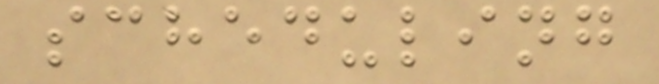scheduling
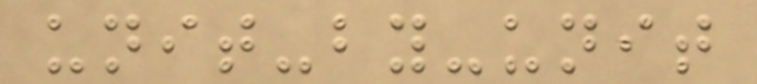unit-by-unit
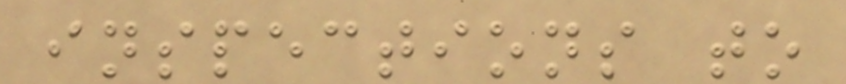inspections to
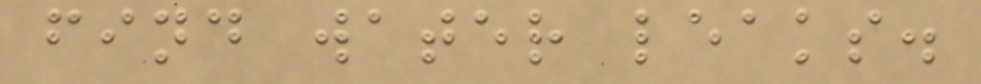find water leaks.
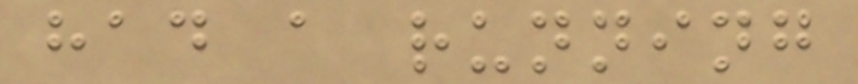had a running
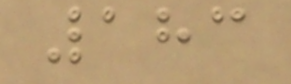183
